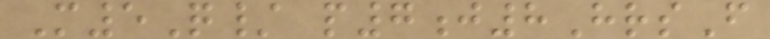M5Q/ p7j8HrsF
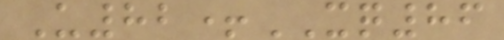U82+XQ86
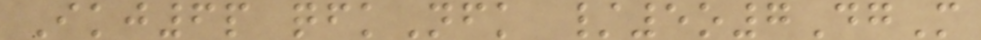Ikj6p qfkNfk /5o7DgM
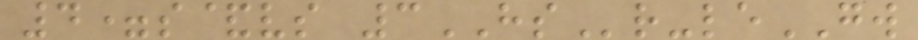4=s&vs 3HSr-leGW
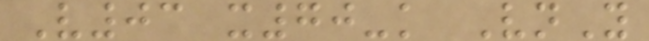V03 x70-k VnY
